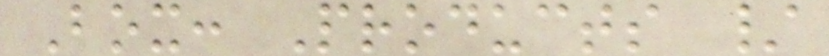Box: Products /
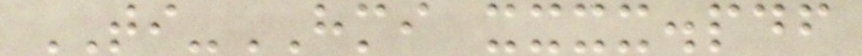TI-HMI xxxx.pdf
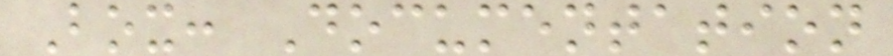Box: Documentation
